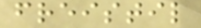freistil
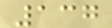137
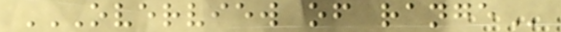OVERVIEW OF RANGE
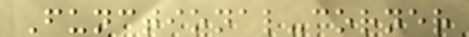Functional-corner
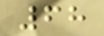68
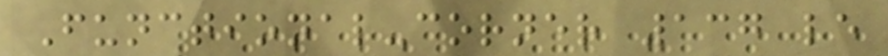Functional-corner 137 le
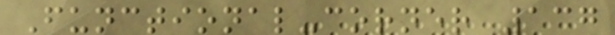Functional-corner 137
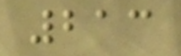213
